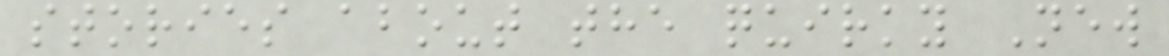stories about the quirky New
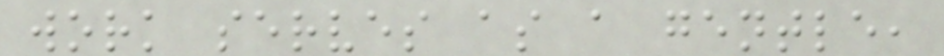work serves as a gentle,
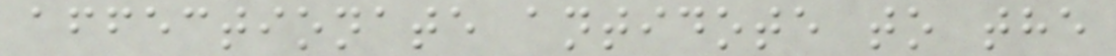affectionate antidote to the
